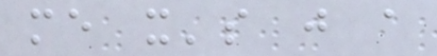me it's just a
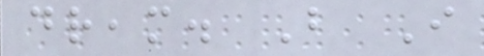dream. But I
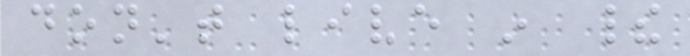don't live in their
